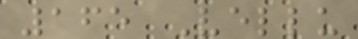165 Vellu
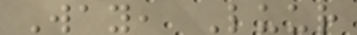Way, Luur
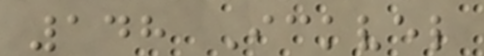148 Ickvel
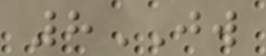8JW
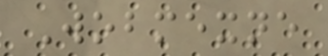Wobmexne
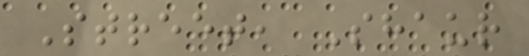Street, Shaur
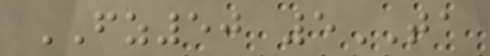FZ50 5TA
